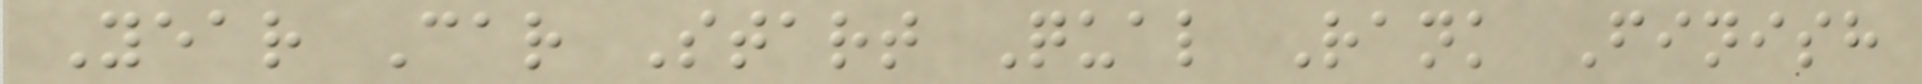Year Car Start Qual Rank Finish
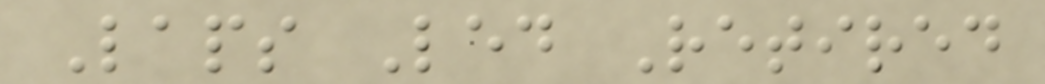Laps Led Retired
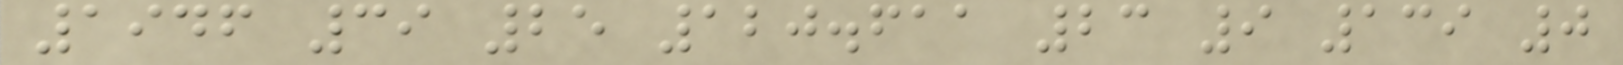1946 39 25 120.611 23 9 139 0
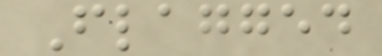Flagged
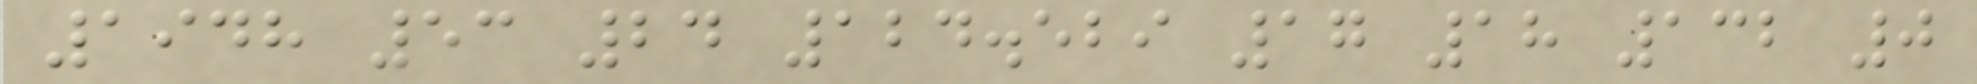1948 53 24 124.529 17 18 132 0
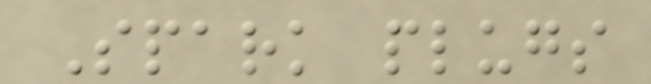Spark plugs
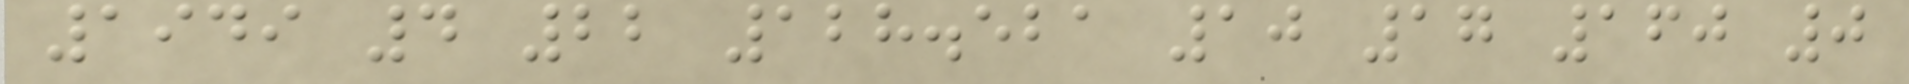1949 4 22 128.521 10 17 160 0
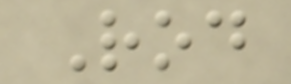Rod
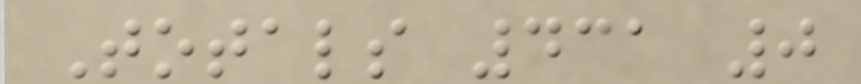Totals 431 0
